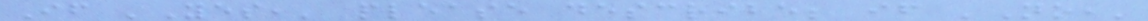If 'Yes,' please describe; if 'No,'
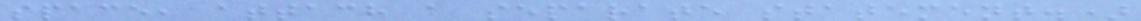space, attach a separate statement.)
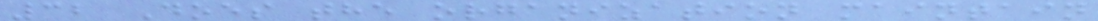32 Does the organization maintain
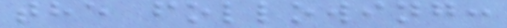the following:
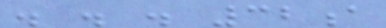. . . 32a
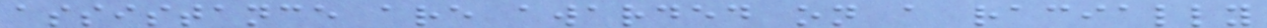assistance are awarded on a racially
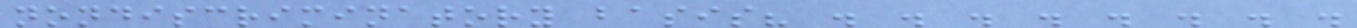nondiscriminatory basis? . . . . . . . .
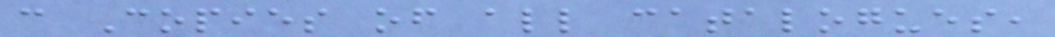c Copies of all catalogues,
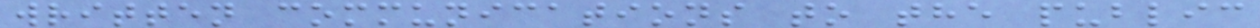written communications to the public
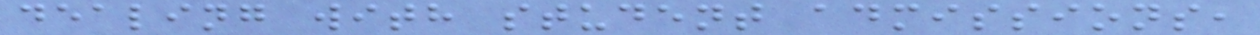dealing with student admissions,
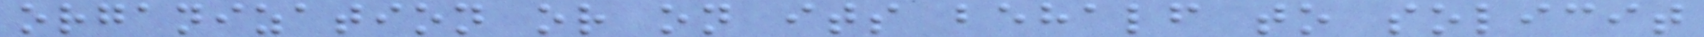organization or on its behalf to solicit
